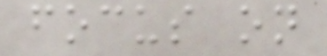focus on
